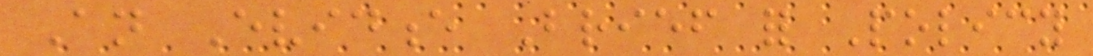An Evidence Brief for Policy
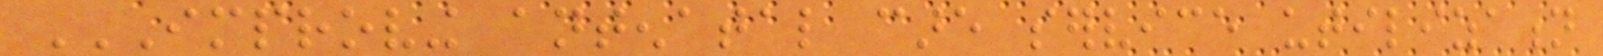IMPROVING ANTENATAL CARE SERVICE UTILIZATION
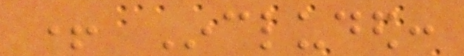+ Included:
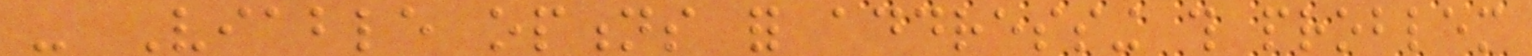- Viable options for addressing this problem
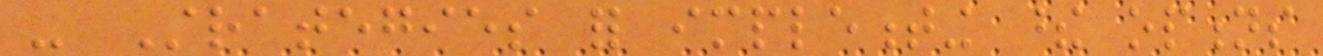- Strategies for implementing these options
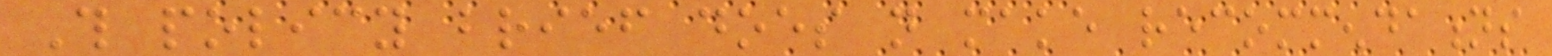This policy brief does not make recommendations
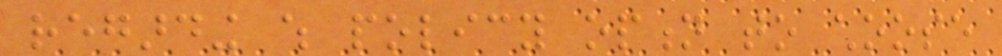regarding which policy option to choose
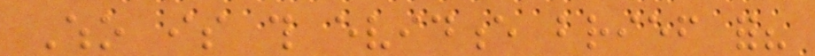Who is this evidence brief for?
